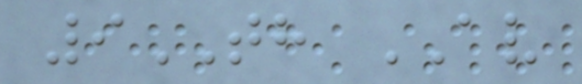9TH AV
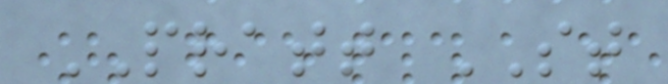PRATT ST
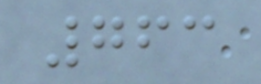763
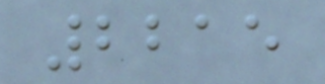2215
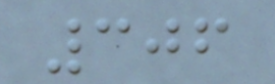306
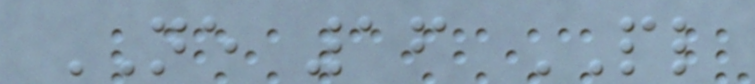NE 16 PL
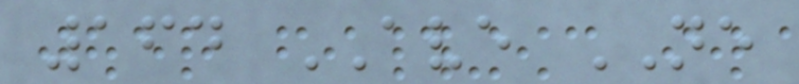164 AVE NE
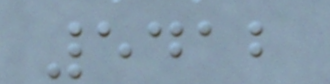5412
